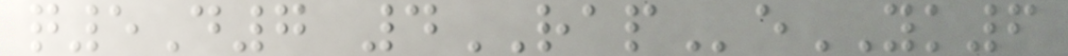q5D7 4RAPeYK6
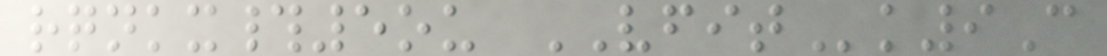rqnkx#5ou VFITk9C
